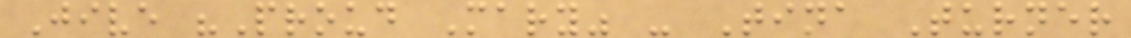Jive "Proud Mary" - Tina Turner
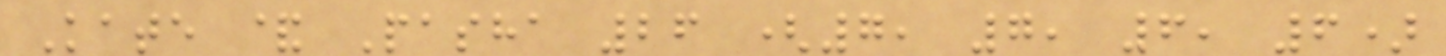Kate & Pasha 26 (7, 7, 6, 6)
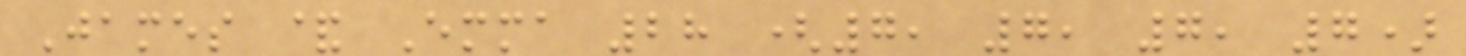James & Emma 28 (7, 7, 7, 7)
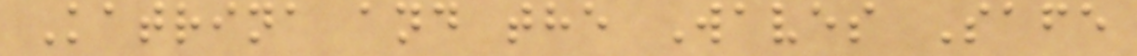Katrina and the Waves Safe
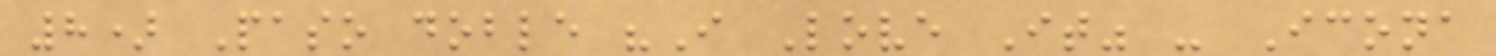8) Paso doble "I Love It" - Icona
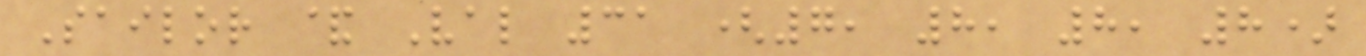Sailor & Val 31 (7, 8, 8, 8)
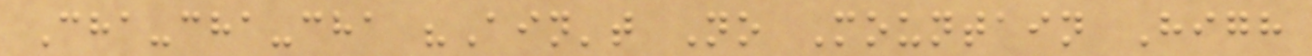Cha-cha-cha "Ain't No Mountain High
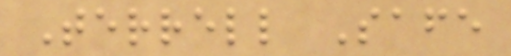Terrell Safe
